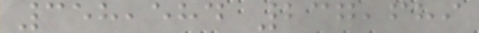358,584 237,689
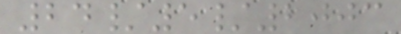24/5/2003
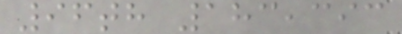96th 183,393
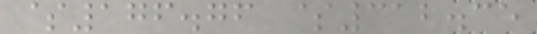$176.76 $312.35
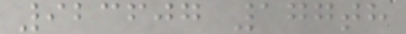923607 177th
